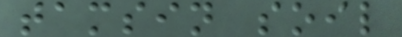tamsin soil
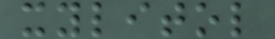xylitol
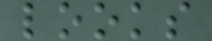looks
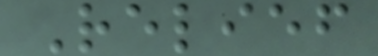Relief
